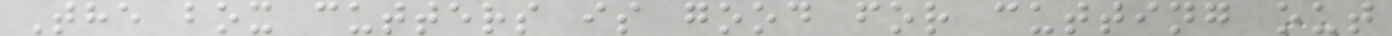The box cutters is good for cutting out
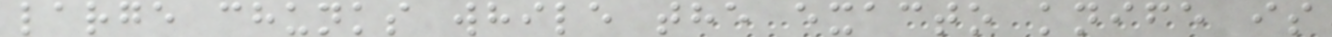large chunks while the exacto knife is
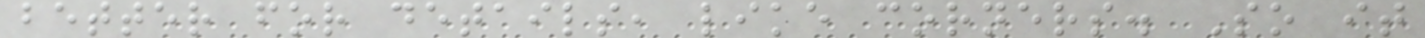better for details, like corners. So it
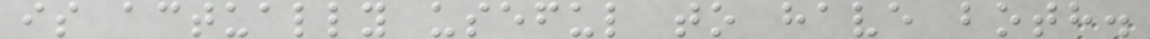is actually useful to have both.
